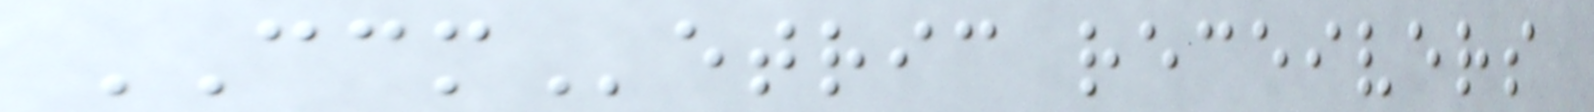CCMetric receivers
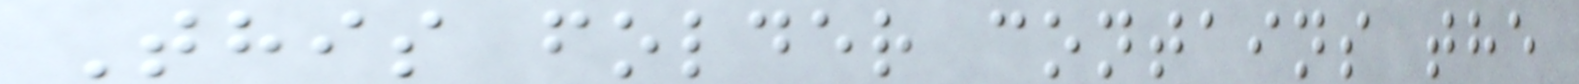This folder contains the
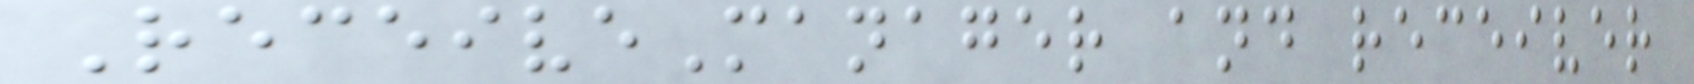ReceiveManager and receiver
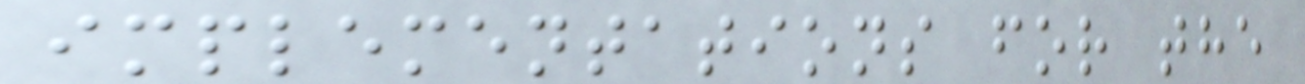implementations for the
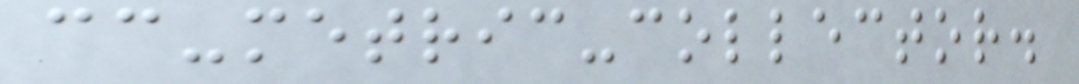cc-metric-collector.
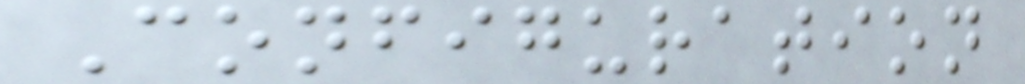Configuration
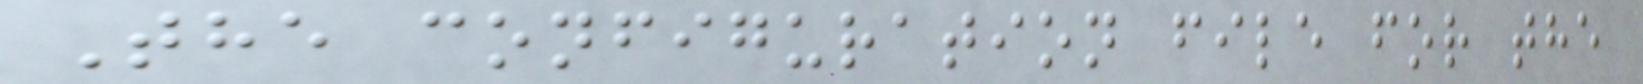The configuration file for the
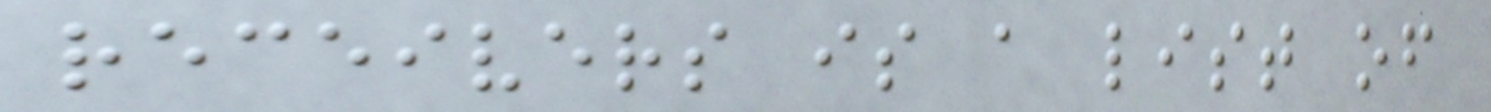receivers is a list of
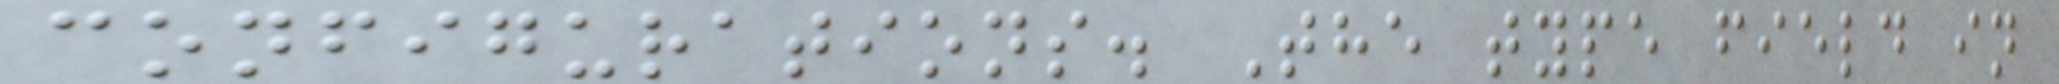configurations. The type field in
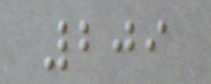209
